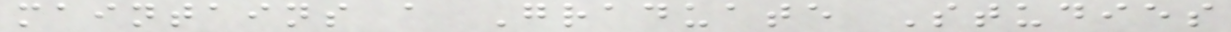maintains a Graduate Studies
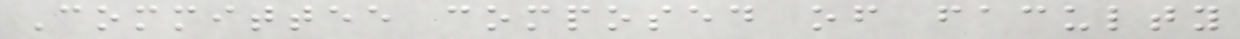Committee composed of faculty
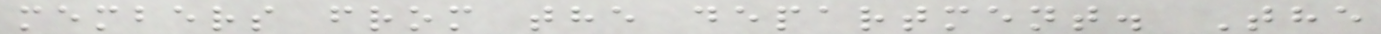members from the department. The
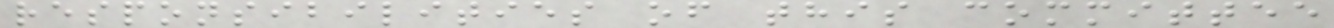responsibilities of this committee
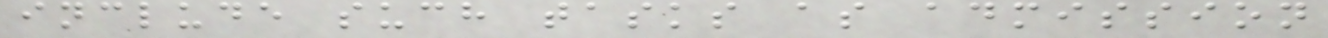include such tasks as admission
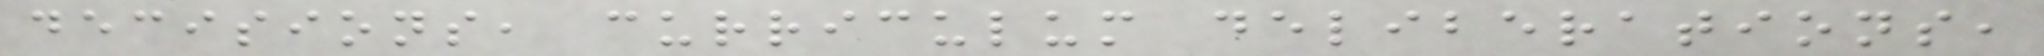decisions, curriculum deliberations,
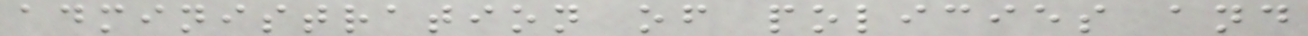administration of policies and
